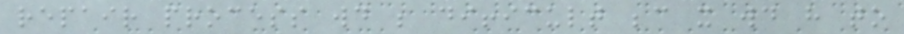repair process would be difficult because it would have to
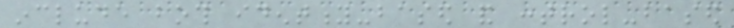include both identity-based and control-based
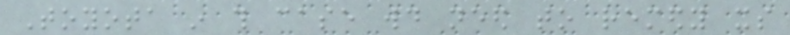Toyota in this case would need to remedy its
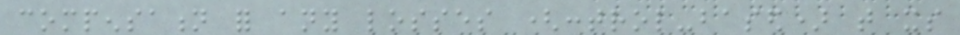compensation for any losses (control-based) that its
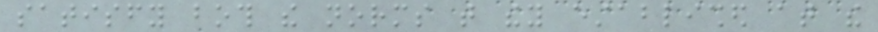satisfy both the norms that they established at the
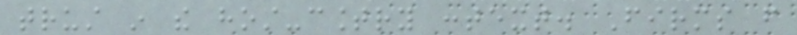trust in the host-country context. Firms from
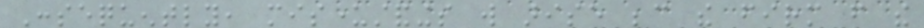Consequently, misunderstandings will arise because the firm from the
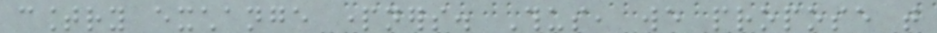country exchange partners. Thus, we propose that
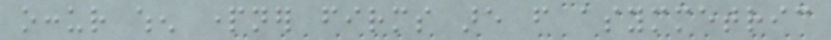occur when partner firms are from asymmetric
